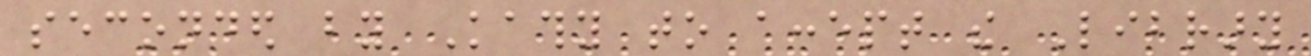seconded by Kathy to accept the Library
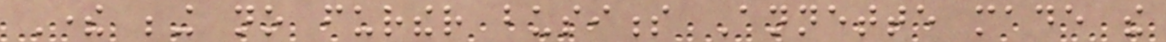There being no further business Annette made the
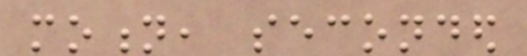motion, seconded
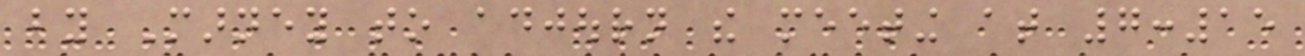by Marney to adjourn the meeting at 7:15
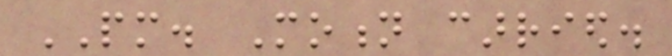PM. Motion carried.
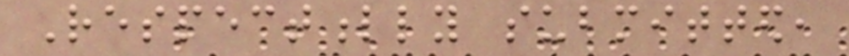Respectfully submitted,
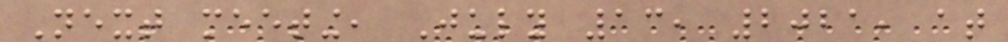Next meeting, July 13, 2021, at
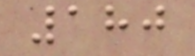180
